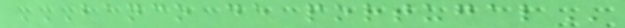BANCO DE PORTUGAL
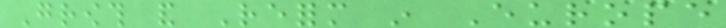Growth and Reform in Europe
